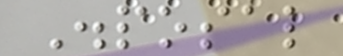Disposal
